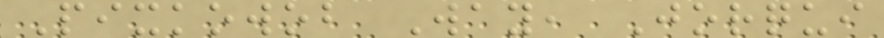Pixkowob Way, Jorqui
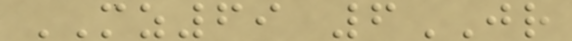MZ69 6JR
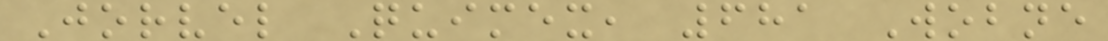Jorvel Quimex, 681 Wobne
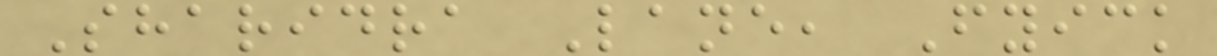Sharidra Lane, Fyick
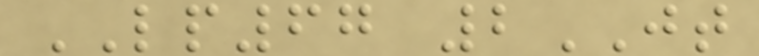LP67 2JT
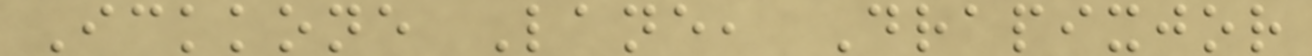Ickkone Lane, Drapixjor
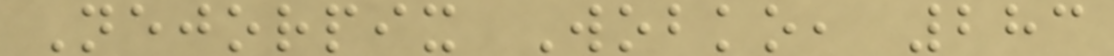Nejorpix Wobko, 283
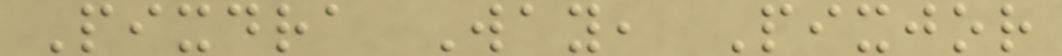Pixdra Way, Pixjor
